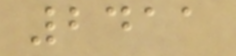2411
